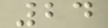24
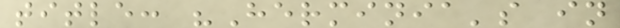title: "Herminia's in
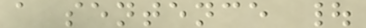a sentence |
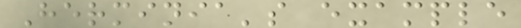Herminia's example
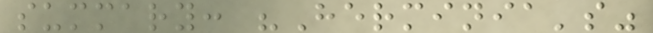summary: "Herminia's"
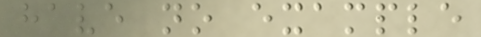have no example
